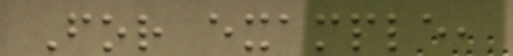For example,
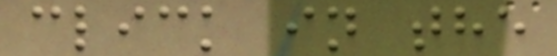click in the
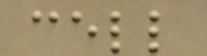cell
